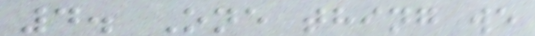4. One thing we
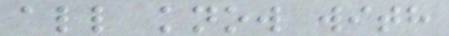all know with
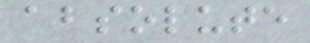absolute
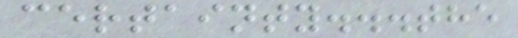certainty...the
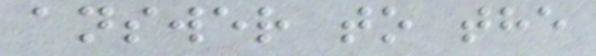answer to the
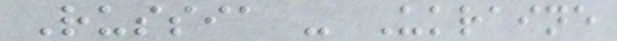Russia - Ukraine
